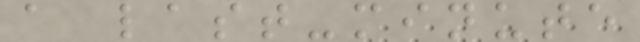a last-minute
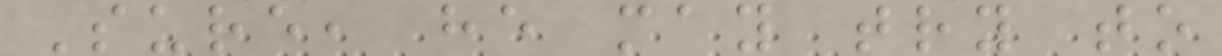Sure, he may try to
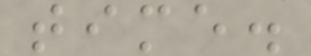time.
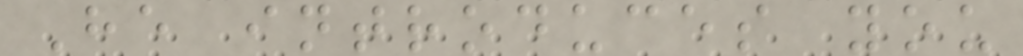He introduces you
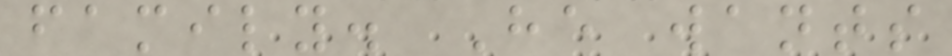family. He wants
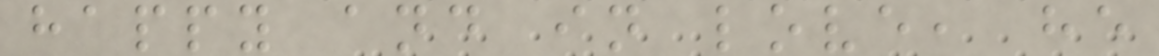happy and in love, he
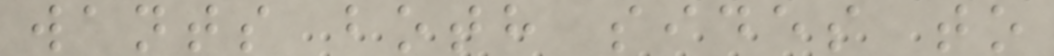wants both sides to
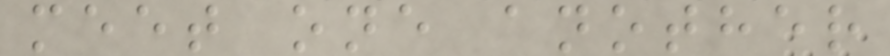meet one another
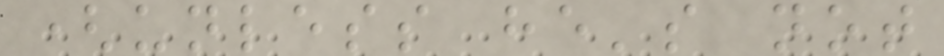(unless he's not
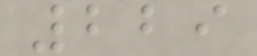229
